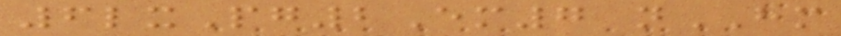6lxPg2Em7 nHM
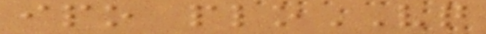ipo ploVQ
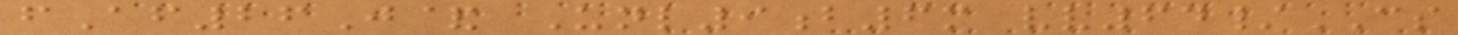fAf26J& Unl9b6m vv64/CS
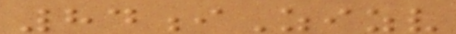84iZizv
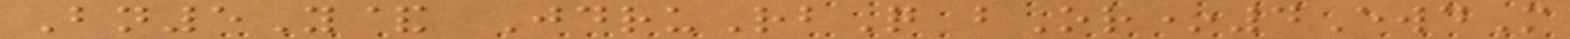Bn5Y& JdruRbQ bOr*4EwdM
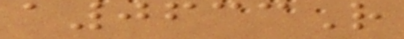a0633R
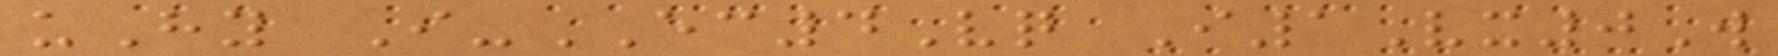uHy I-EC4Vq I1Vx0W
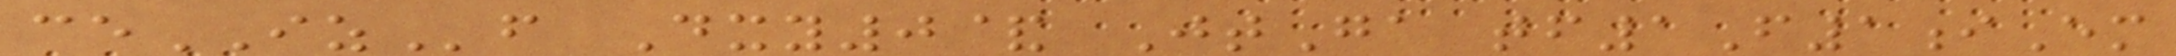ceIZf Dxy0& JtGa tf1F1iEm
